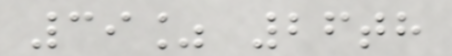39% 26th
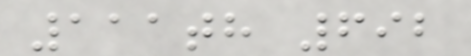111th 692
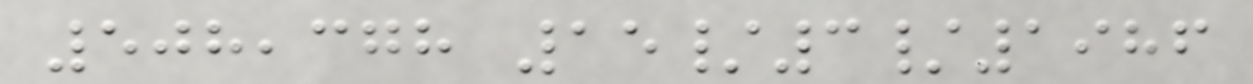508,378 15/3/1986
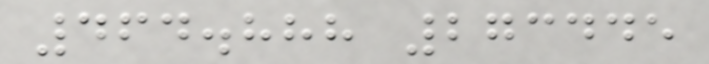464.888 273445
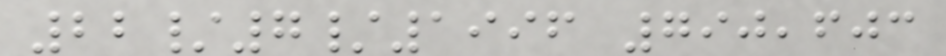22/7/1996 790,603
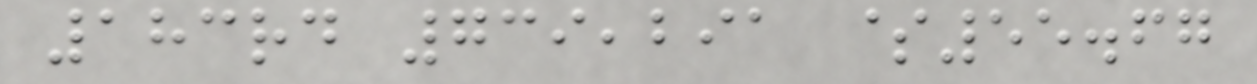183rd 739,291 $55.67
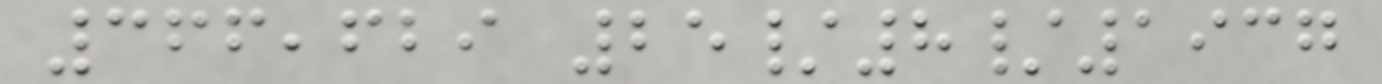366,629 25/8/1937
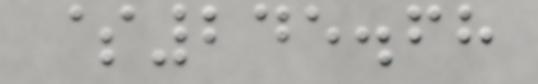$245.68
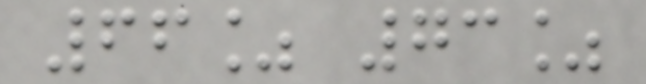66% 73%
